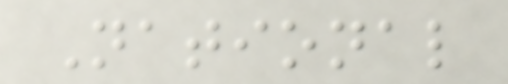National
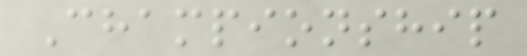Championship
